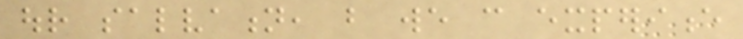our salvation, but we can experience
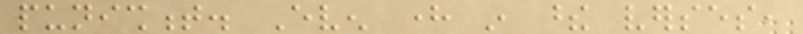punishment. Even here in these verses,
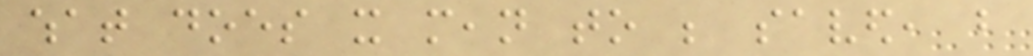what does it mean to be saved, but
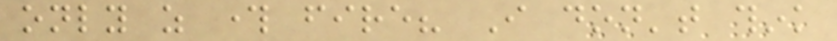only as through fire? I don't think
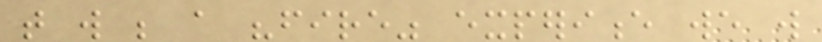that will be a "fire" experience we will
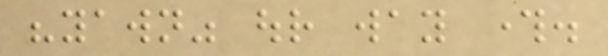"yawn" our way through.
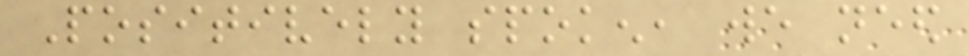Positively spoken, we need
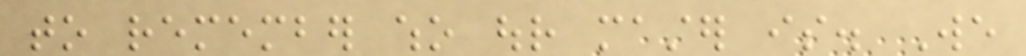to remember who our master is. We
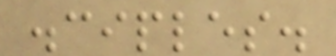disciples.
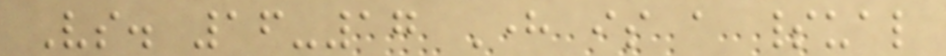Vs. 16-17 Here is a spiritual
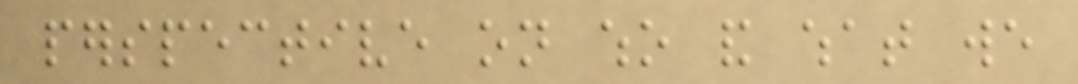perspective on who and what we
